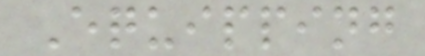Equipping
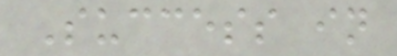Success in
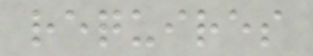requires
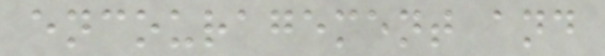encouragement and
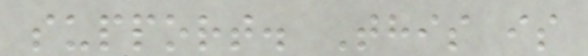support. This is
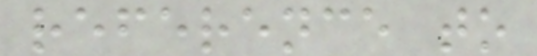reference to
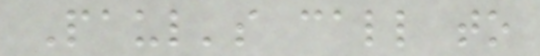Paul's call to
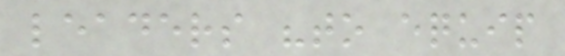leaders "to equip
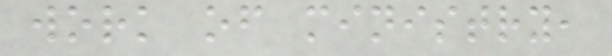work of ministry,
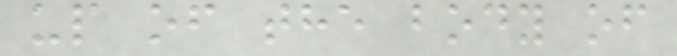up of the body of
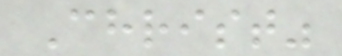Christ"
